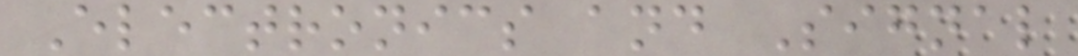Electronics and Signal
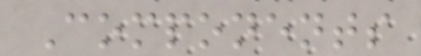Components
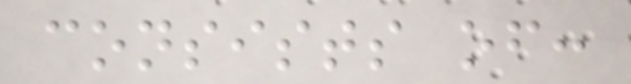consists of:
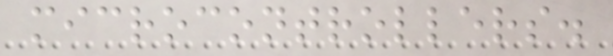microcontrollers.
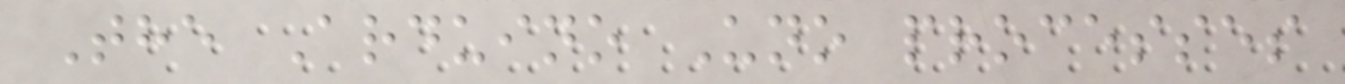The Arduino Uno processes
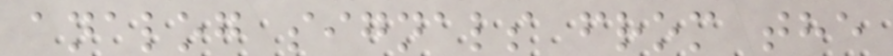analog signals from the
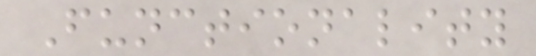Functionality
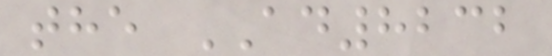the AD8232
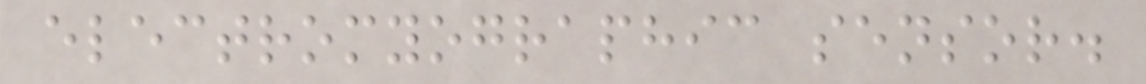electromyographic sensor.
